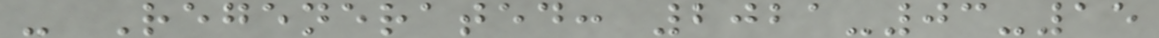- Regenerated: 2021-03-15
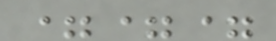===
